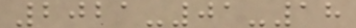2021-01-18
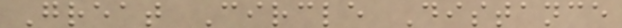Great Circle Distance
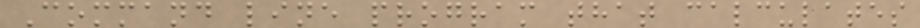Command line program that calculates
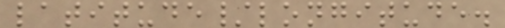latitude/longitude.
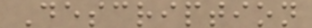Description
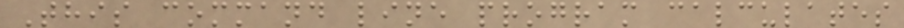This command line program calculates
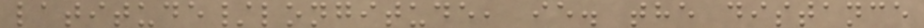latitude/longitude, ie. the distance
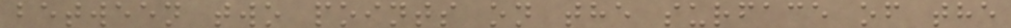between two points on the surface of the
